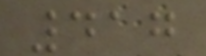417
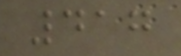417
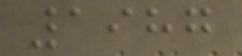1987
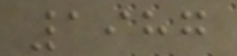1987
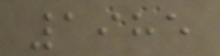1985
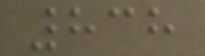838
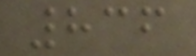836
